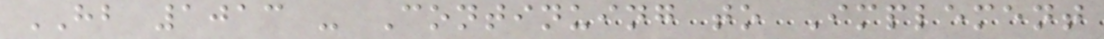HB 1013 - Continuing to Implement
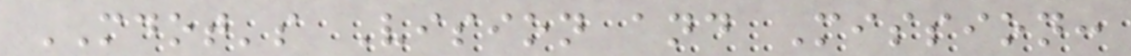MDOT's Vision and Mission:
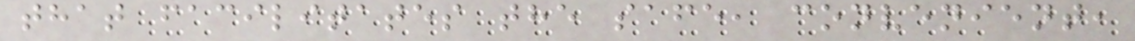that facilitates the safe, convenient,
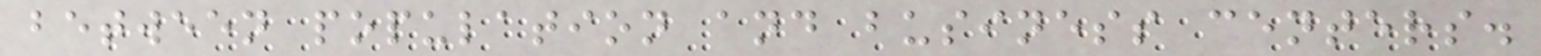between population and business centers.
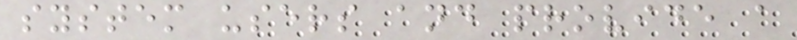system users and provide a
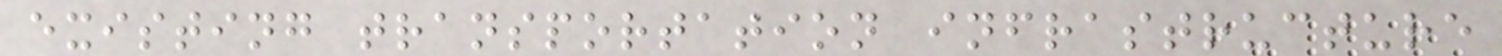existing transportation infrastructure
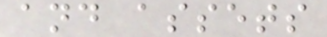and assets
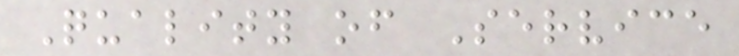Quality of Service
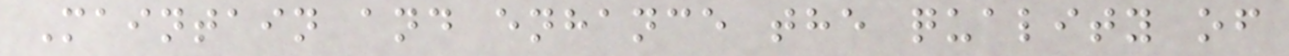Maintain and enhance the quality of
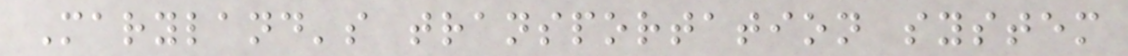Maryland's transportation system
